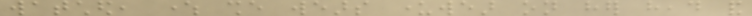watched, where she wears underwear on her head and
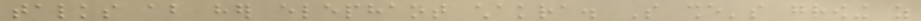talks about her elephant chakra. So she's growing as
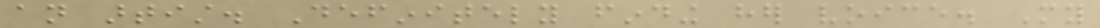an artist. Definitely finding her voice. My
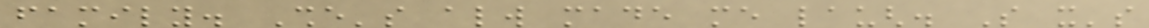family. She's always made me laugh. So it's
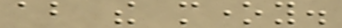about the money.
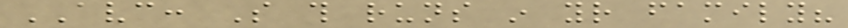AVC: So this runs in your family?
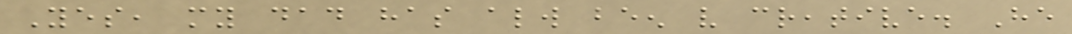Yes, my dad has always been very creative. He
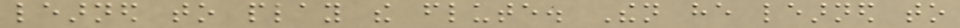learned to play the flute. Then he learned to
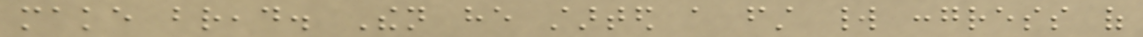make bread. Then he started a first world congress of
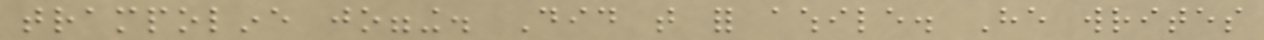trampoline jogging. Did that for awhile. He writes
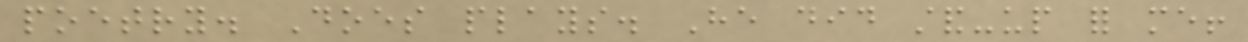poetry. Does plays. He did stand-up for me!
